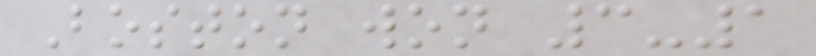Boston won 3-1
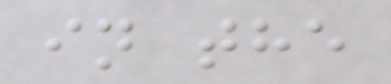in the
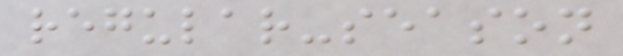regular-season
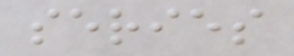series
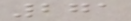271
